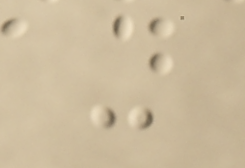-
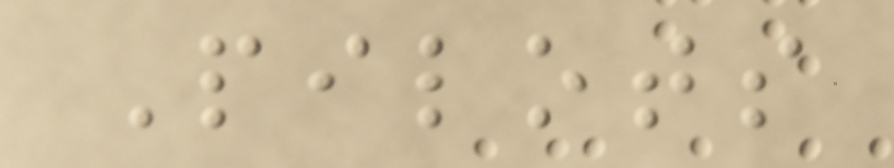Pilots
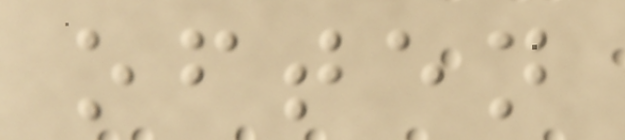often
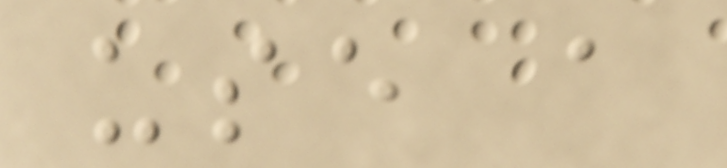use a
